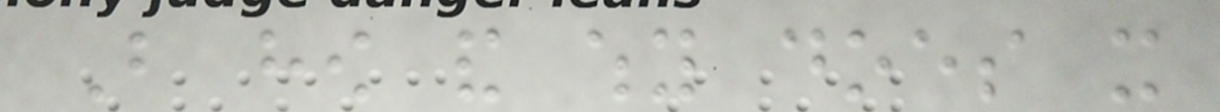But how and why does it
